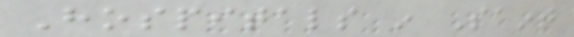Hospitals in Saint
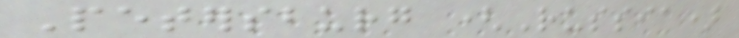Petersburg (Russia)
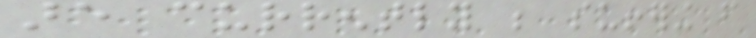are currently be suffering from
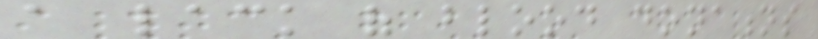a lack of blood donations
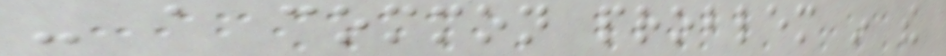- a common problem in the
